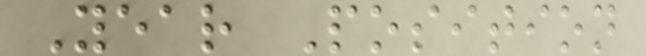Year Position
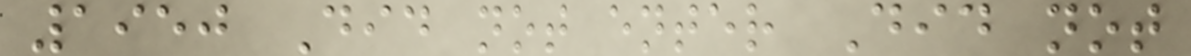1950 Did not enter Did not
